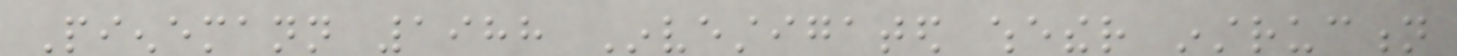Pienemann 1988 Investigated whether instruction
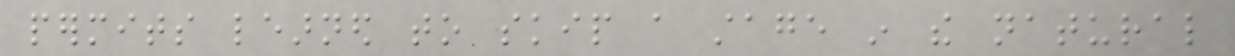permits learned to skip a stage in the natural
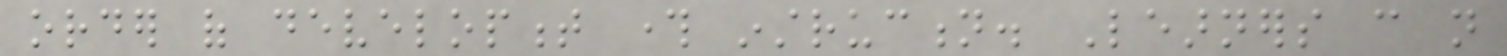order of development through instruction. Learners can not
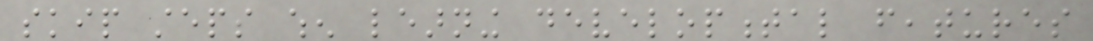skip steps when learning developmental features
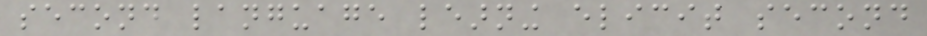second language learning elicit second
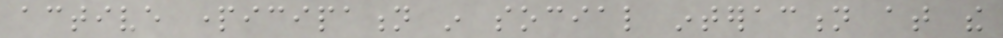active participation in social interaction at the
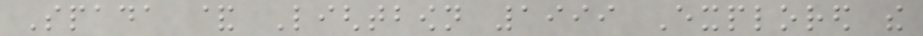Spada & Lightbown 1999 Explored the
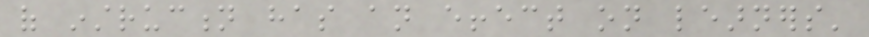of instruction has an effect on learners'
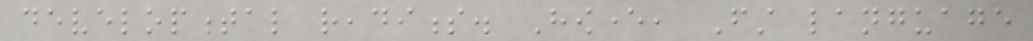developmental readiness. However, First language
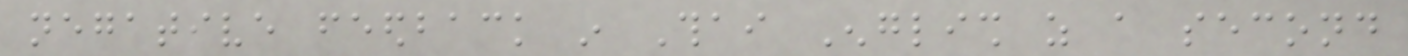negative feedback in Thai English as a second
